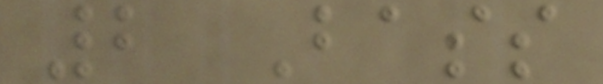2 Bass
